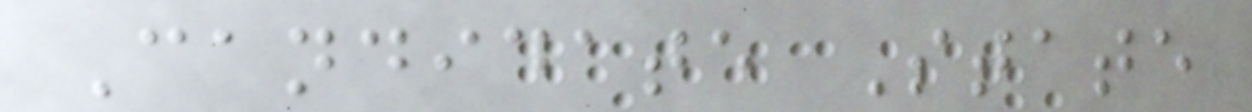Candidate State
